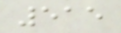515
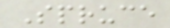Spruce
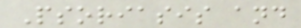Psoriasis and
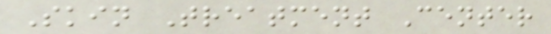Skin Treatment Center
